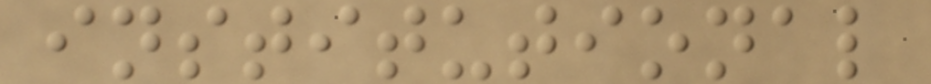institutional
